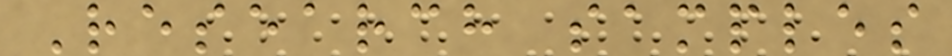Research samples
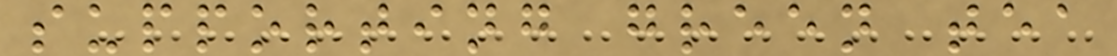supporting green tea
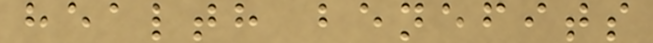health benefits
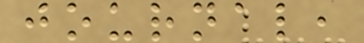journal,
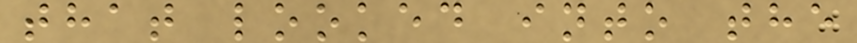that looked into the
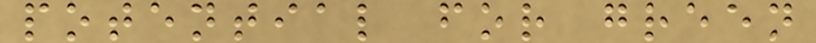potential for green
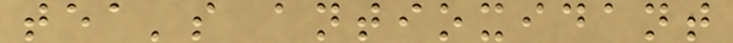tea's antioxidant
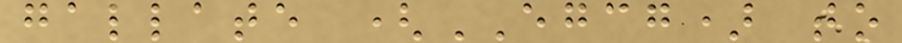gallate (EGCG) to
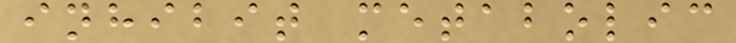inhibit metabolic
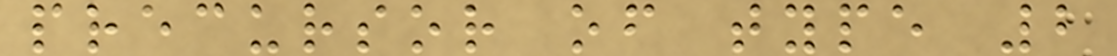precursor of type 2
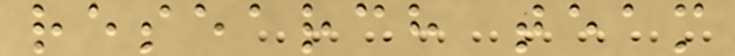research team
